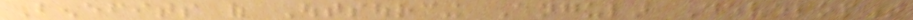Benefits of Outsourcing Angular Development
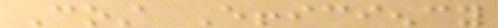Cost Efficiency
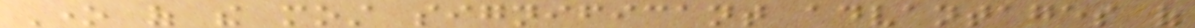One of the most significant advantages of
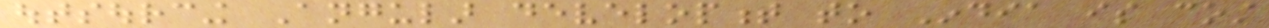outsourcing Angular development to India is cost
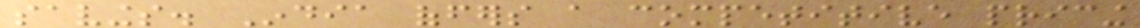savings. India offers a competitive pricing
